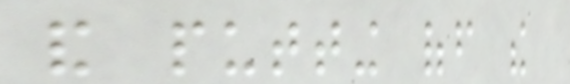and putting off the
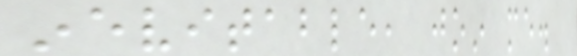inevitable, join me.
